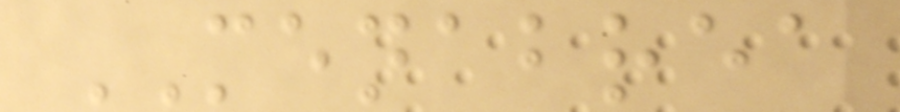MENABREA
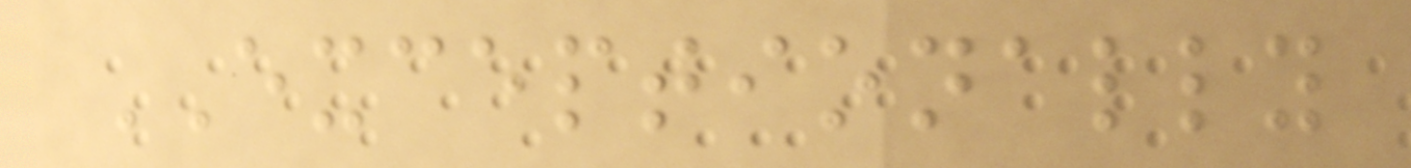EXCEPTIONALLY
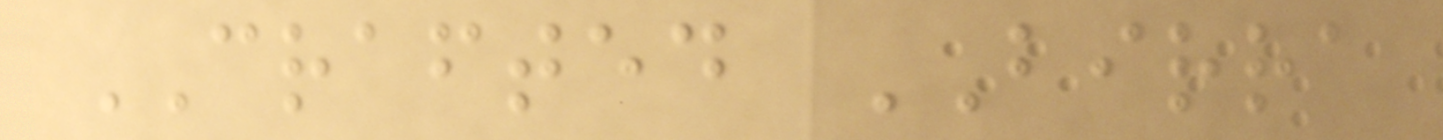CRAFTED BIRRA
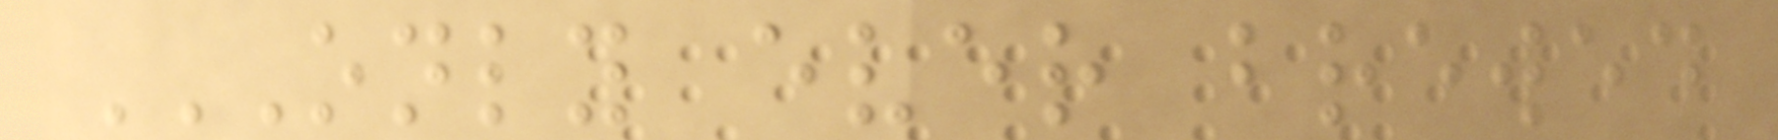ONLY EVER BREWED
